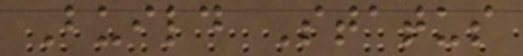Build Status
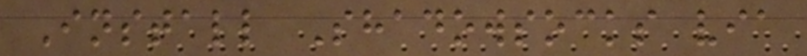Install Shadowsocks via
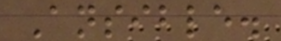Ansible.
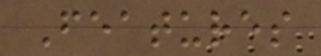Features
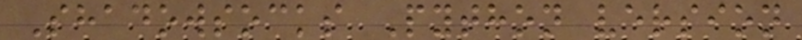Shadowsocks Python version
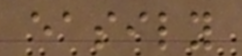easily
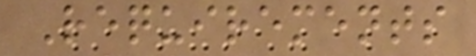Requirements
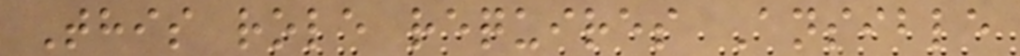This role requires Ansible
